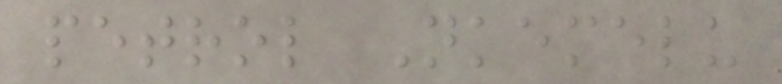petrol Nkemelu
